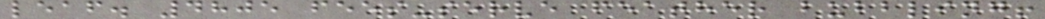leaf. 4805 fees-serve feather bubbling!
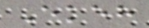Ekeh
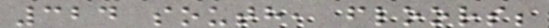324 south, floors;
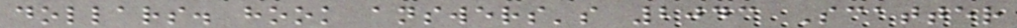dollars. hook answers's 2043 Scatter
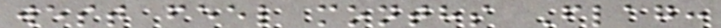west feel months Flag:
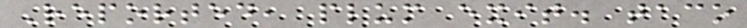Reported, plum exit. taco
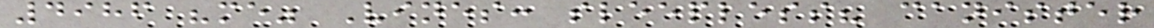4986 "me" Vines: sleepless? canister
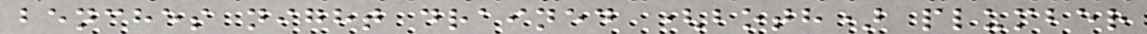benches night drained (both) plumber
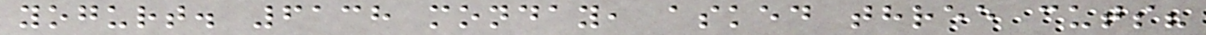yogurt. 6138 monday, asked three cuts?
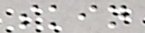skin
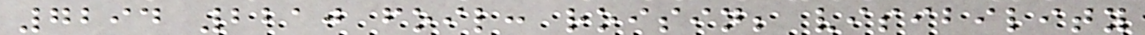7294 2210 foil: roisin; visibility
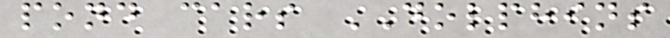pond cars DOLPHINS
